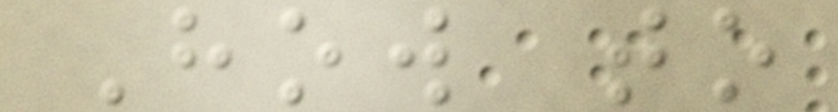How to
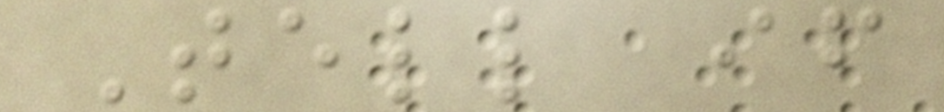Tell if
